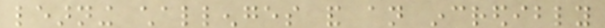learning challenges and an incredibly
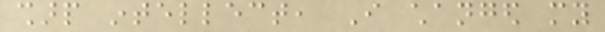sharp intellect, I changed my
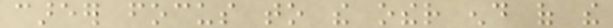career focus to the other end of the
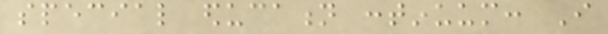special education continuum: I
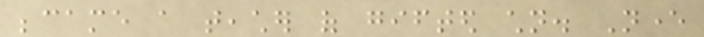became a teacher of gifted children. Never
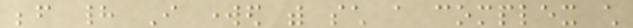before had I worked with such a complex child
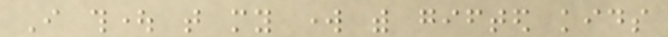I thought that my work with gifted kids
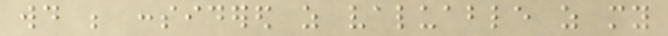would be considered as valuable as my
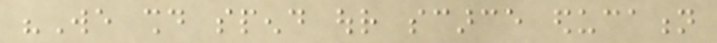"We should spend our scarce education
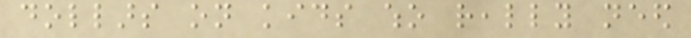dollars on kids who really need
